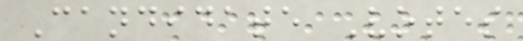Candidate Votes
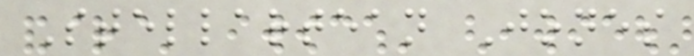Stellartean Jones
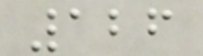126
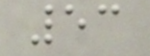53
